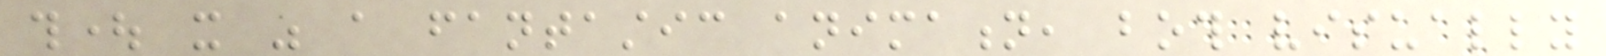thought it was a fantastic animation, both visually
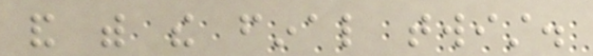and with the final twist.
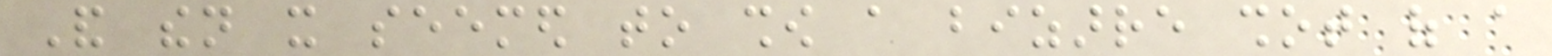And then it seemed to show a bizarre shot of a
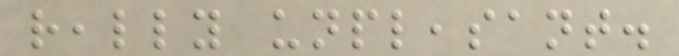really unpleasant.
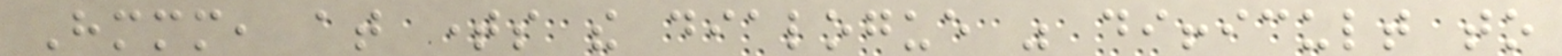Hmmm, at times the dialogue was difficult to
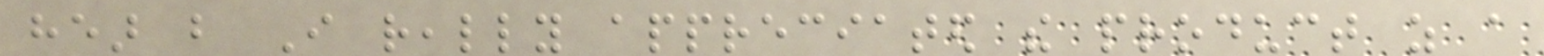hear but I really appreciated the product as a
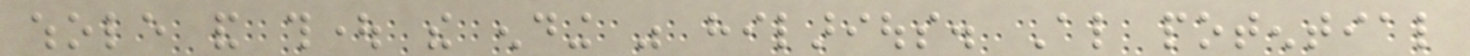whole and thought the ending was hilarious. Also potential
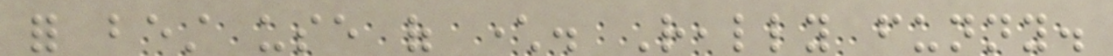for best use of character. Really funny.
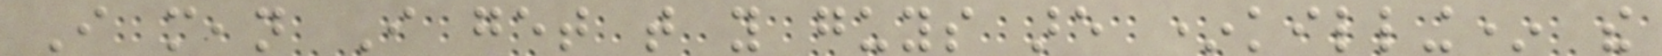I mean I get that you guys are *killing* the
